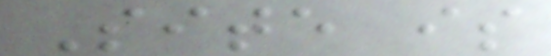Site is
